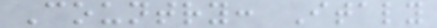Country: Italy
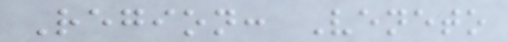Region: Veneto
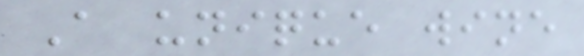A unique wine
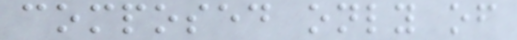composed only of
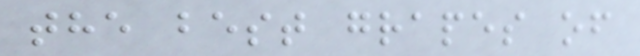the best grapes of
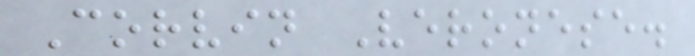Corvin Veronese.
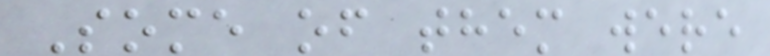Some of them were
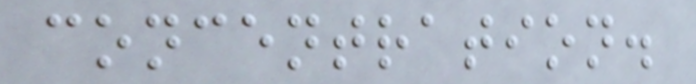concentration.
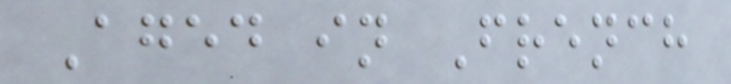Aged in French
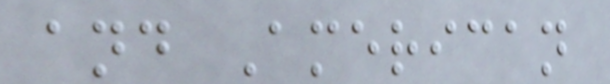and American
